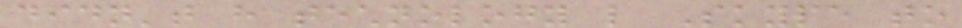didn't have technology like Skype to
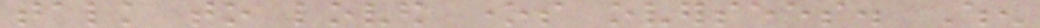talk to loved ones oversees. When
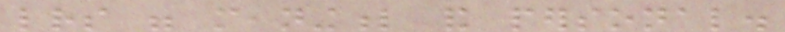letters were meaningful and personal.
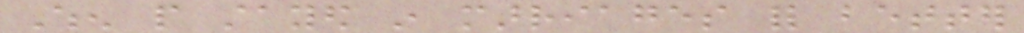When people stayed in marriages for better
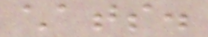chats.
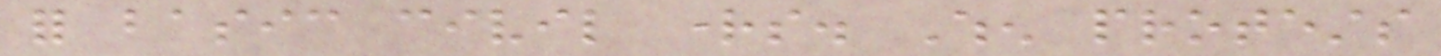for basic civil rights. When protests
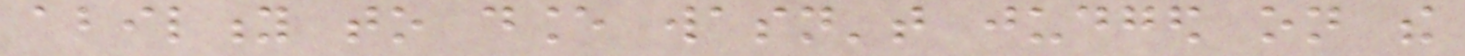ability to dance wasn't judged on the
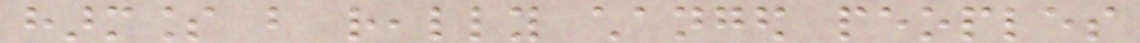harmless but really changed peoples
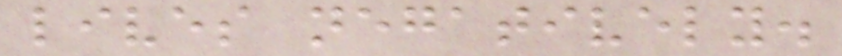lives negatively.
